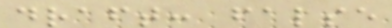draft: false
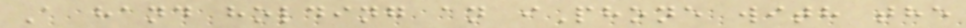A hand holding an iPhone with the
